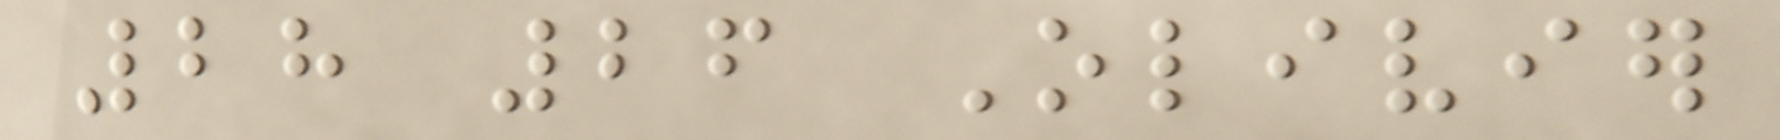28 26 Olivier
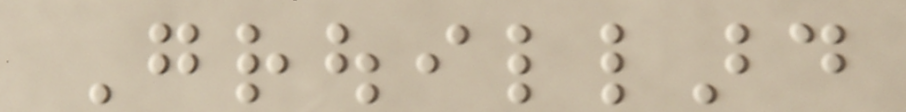Grouillard
